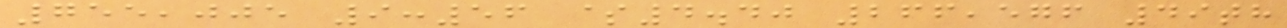755,005 9:56 $4.40 266,576 49th
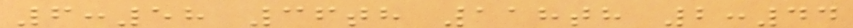6:58 36th 118th 2:44
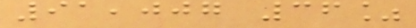91,007 36%
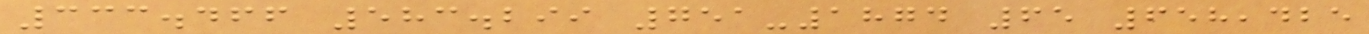333.466 583.299 751-1874 65 658,425
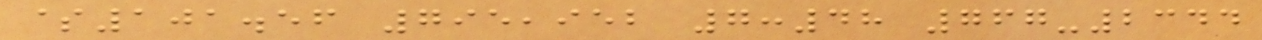$101.56 795,952 7:48 767-2344
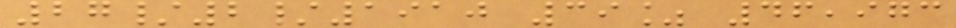27/2/1910 39% 46,973
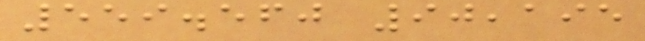559.560 90,195
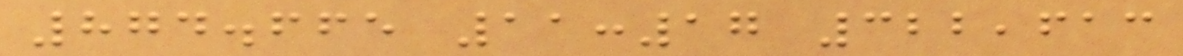874.665 11:17 322,613
